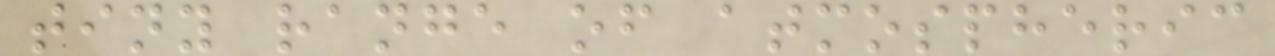tiny range of atmospheric
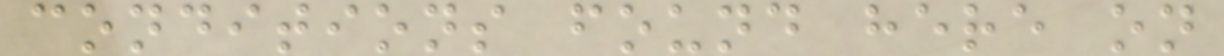conditions found here on
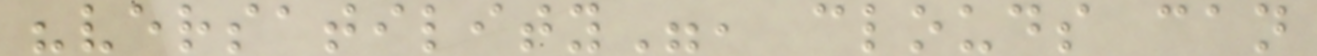"versatility", clouds can
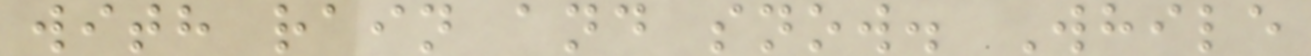with rain and snow. While
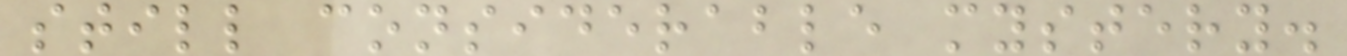still considerable mystery.
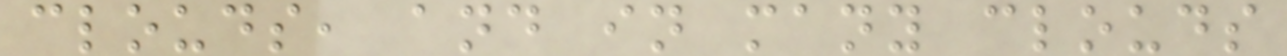clouds, and in many clouds
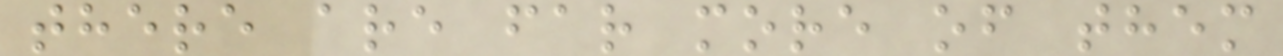there are far more of them
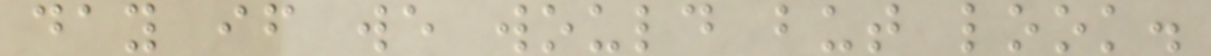day if we would but look.
